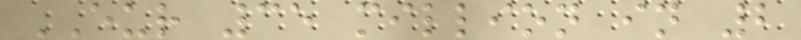EUR 35 million in 2
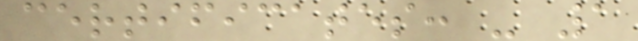certificates: - 1
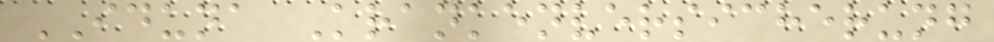IDUNA Krankenversicherung
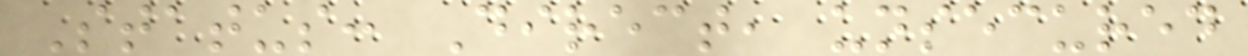Status: Direct, unsecured
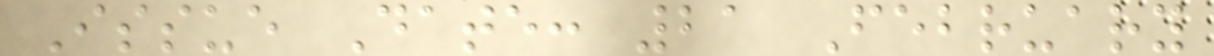Issue Date: 21 February
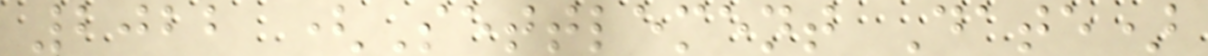2022 (Settlement Date)
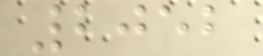2052
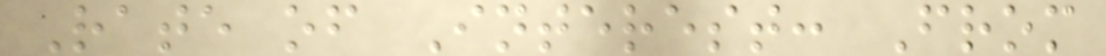Rate of Interest: From
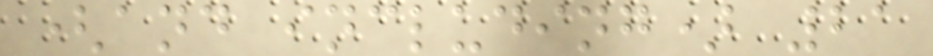(and including) 21
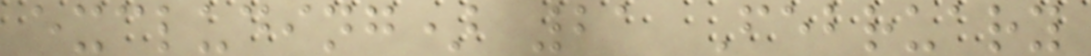excluding) 21 February
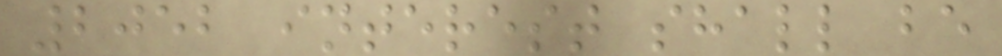2052 interest shall be
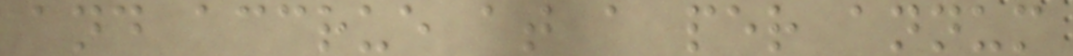and accrue at a per annum
